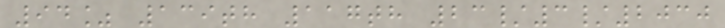94% 139th 117th 23/3/2030
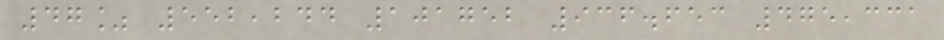47% 552,244 101752 936.653 475,331
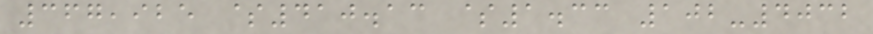367,925 $410.13 $1.33 102-4032
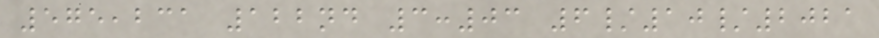575,231 122nd 3:03 6/10/2021
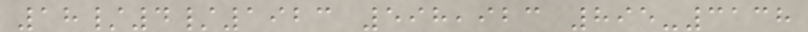18/4/1923 598,923 895-3138
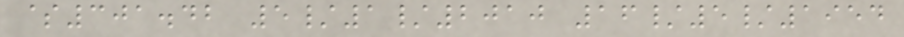$301.42 5/1/2010 16/5/1954
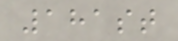181st
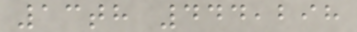13th 444,298
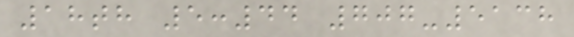18th 5:44 707-5138
